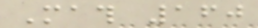Math 160
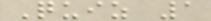Quiz 1
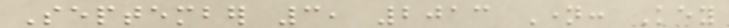September 3, 2013 Name: Key
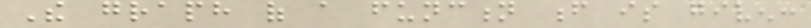The graph of a function f is given:
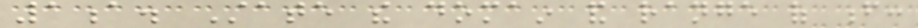1a. State the domain and range of f:
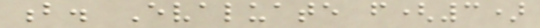b. Evaluate f(3)
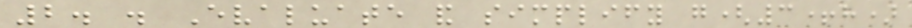2. . Evaluate and simplify g(3+h)
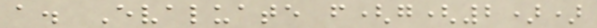a. Evaluate f(g(2))
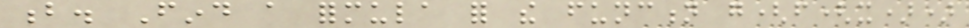b. Find a formula for the function g(f(x))
